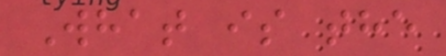What is the
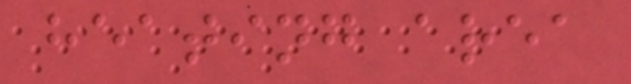heating area
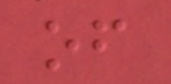of
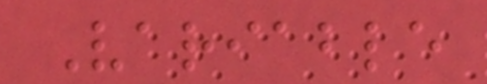Variable
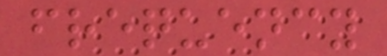frequency
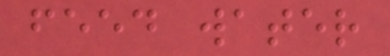feed water
